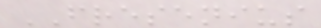FRESENIUS
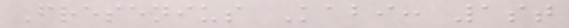Fresenius Kabi: 1st
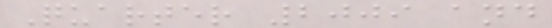Quarter 2009 and
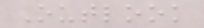Outlook
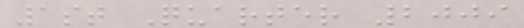1st Quarter 2009
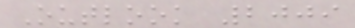Outlook 2009
